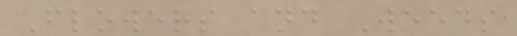Flowers and Weeds
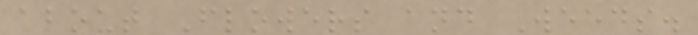about Flowers and Weeds.
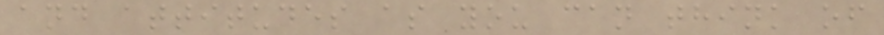and attitudes as you can think of
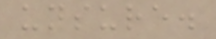unsure.
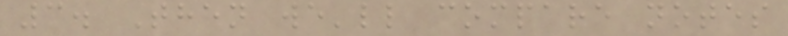3. Then we'll compare notes
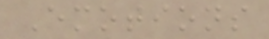Emotions
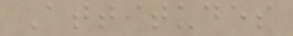Attitudes
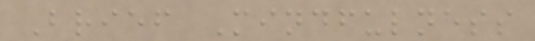Brief Mindfulness
